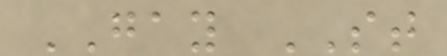GAY ST
